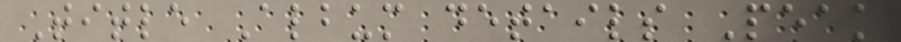Title Album details Peak
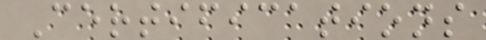Certifications
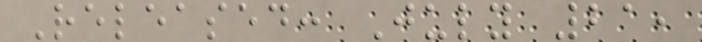Released: July 21,
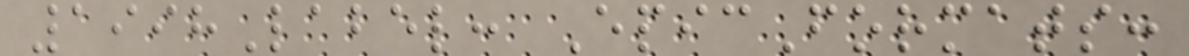1998Label: EpicFormats:
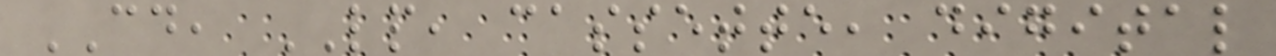CD, LP, cassette, digital
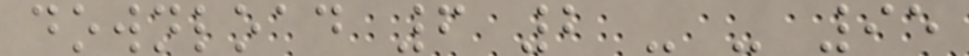download 6 2 - - 95
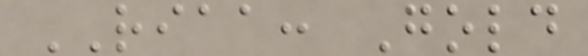RIAA: Gold
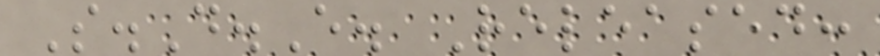S.D.E. Released:
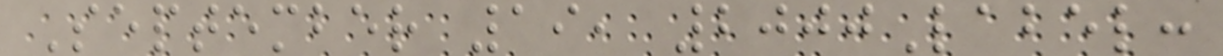September 19, 2000Label:
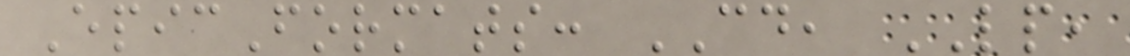EpicFormats: CD, LP,
